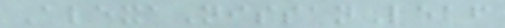AlexaNissanLeaf
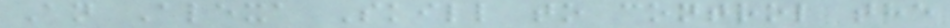An Alexa Skill to control the
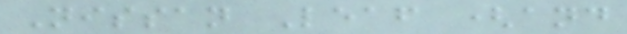Nissan Leaf (and
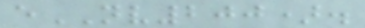eNV200).
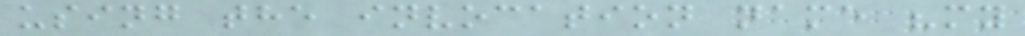using the invocation name "my
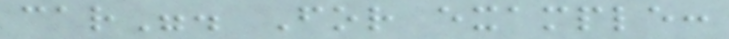car". For example:
